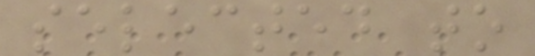selected to
